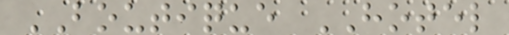BOUTIQUE HOTEL
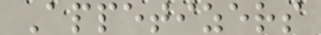Appetizers
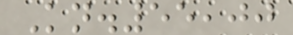Kn.55,00
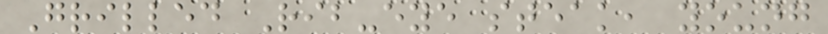Grilled Rib-eye steak, young
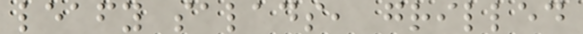leafy salads, grilled
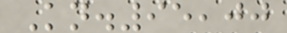Kn.95,00
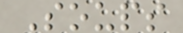Soups
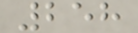258
